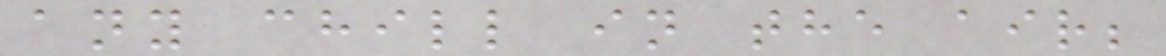any chill in the air;
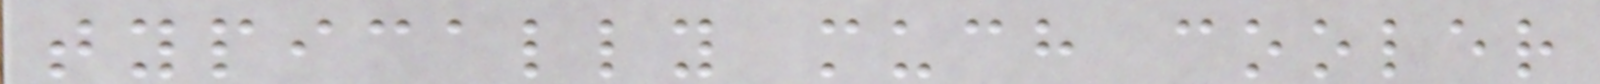typically much cooler
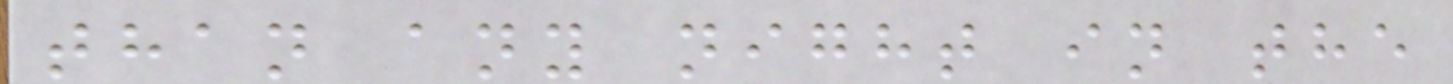than any night in the
